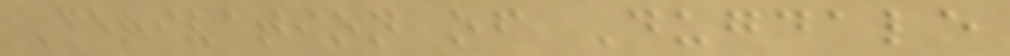Derivation of Dugdale
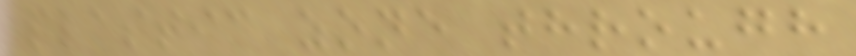plastic zone through
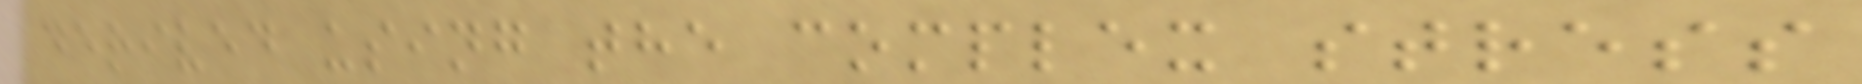derived using the complex stress
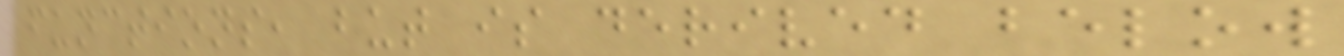functions, but is derived below
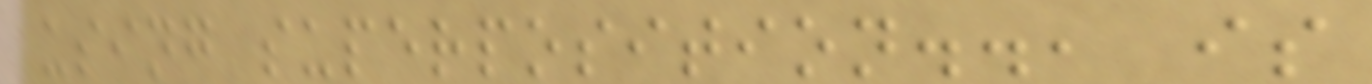using superposition.., is
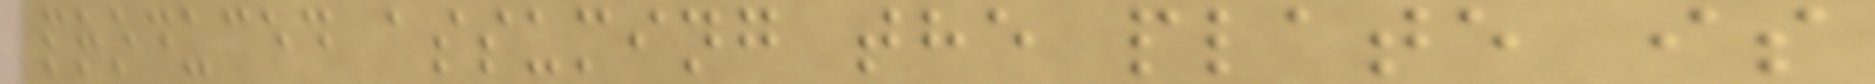produced assuming the plate is
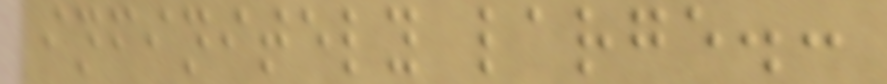infinitely large.:
